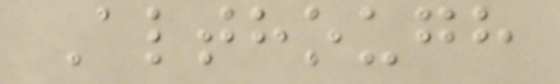Although
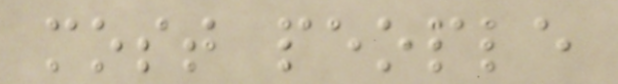most people
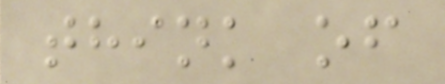think of
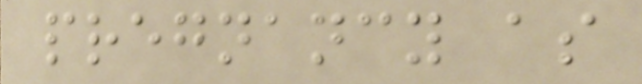pregnancy as
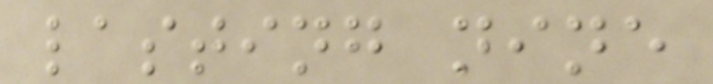lasting nine
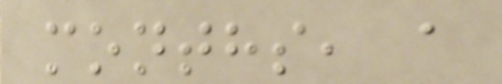months, a
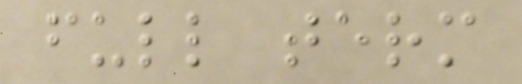full term
